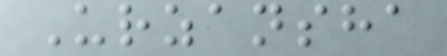Urzansha
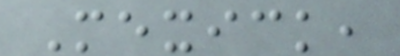Mexick,
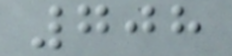708
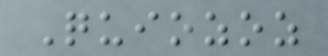Quiozoz
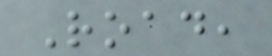Road,
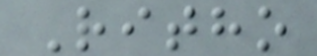Ritho
